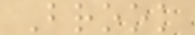Brook
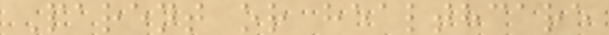Parent or healthcare
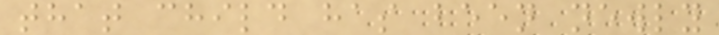that child has been newly
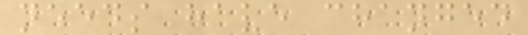needs have changed
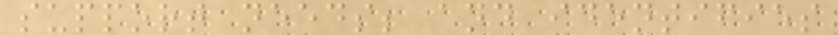support needs; and identifies
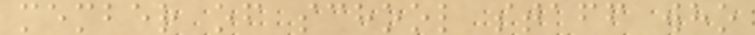member of school staff who
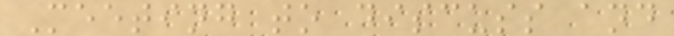Meeting to discuss and
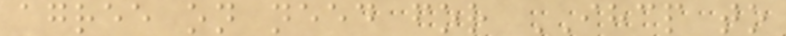agree on need for IHCP to
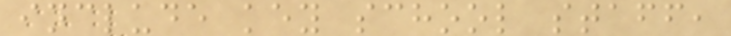include key school staff,
